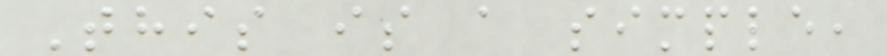This is a simple,
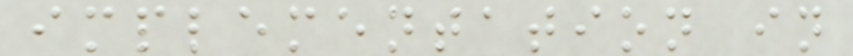implementation in
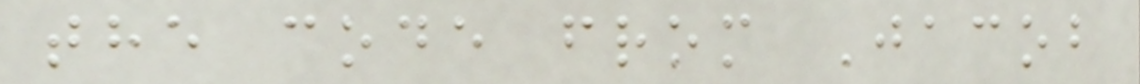the code from Jacob
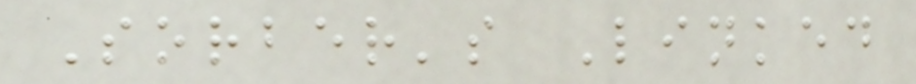Sorber's Linked
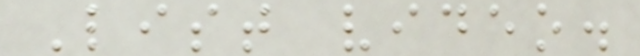List video.
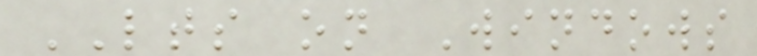LTS on Windows
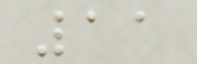11
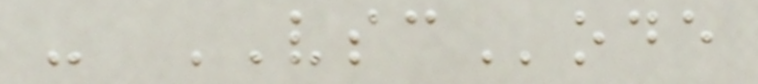- VSCode
